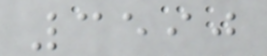3590
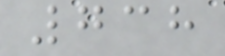738
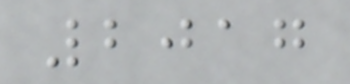2017
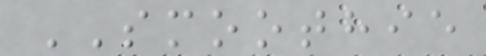SMOOTHIE
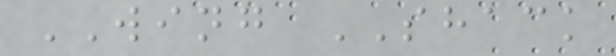WING SHACK
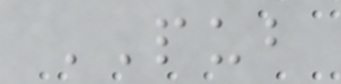PUB
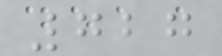727
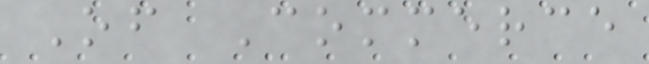Of Commerce
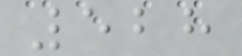528
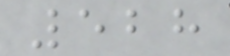528
